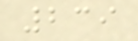239
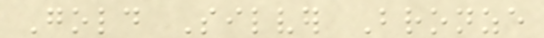Gold Silver Bronze
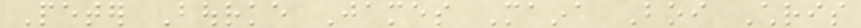Peter Bourke James Maina Boi Chris
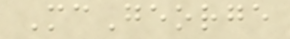McGeorge
